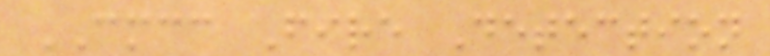CMCC Fire Detection
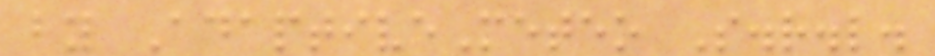by AdaptiveMeteo S.r.l.
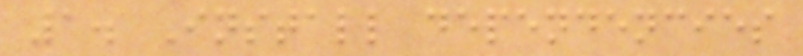1. Install dependencies
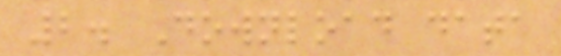2. Download data
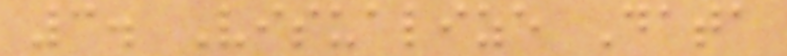3. Visualize Data
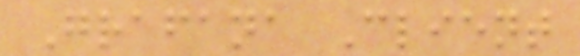Grafana Client
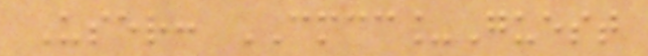User: CMCC_Guest
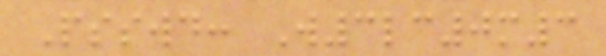Psswd: W3lc0m3
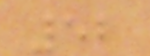52
